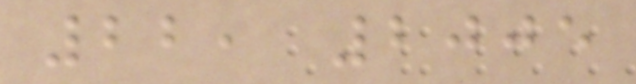22, 2005
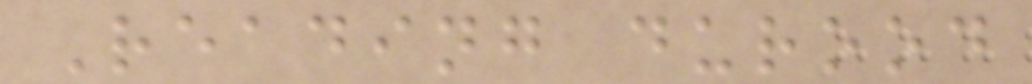Reading durood
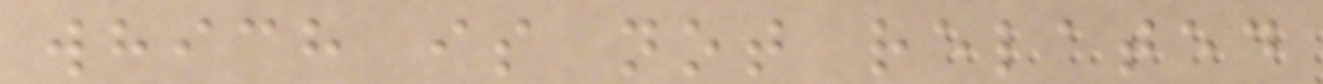which is not related
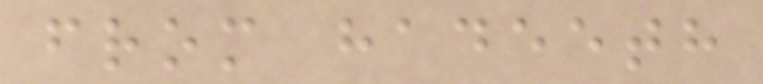from hadeeth
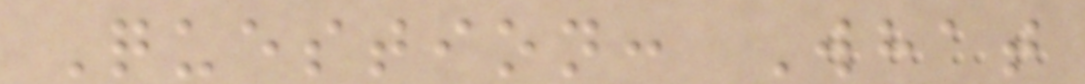Question: What
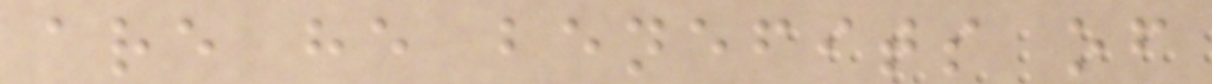are he benefits of
